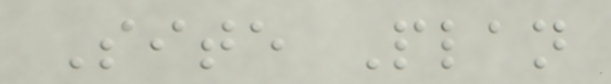Site Plan
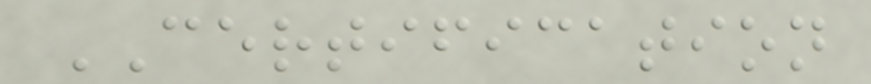CERTIFICATION
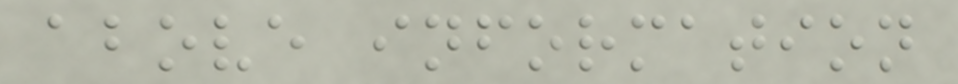above information
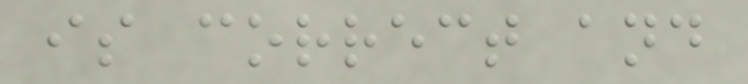is correct and
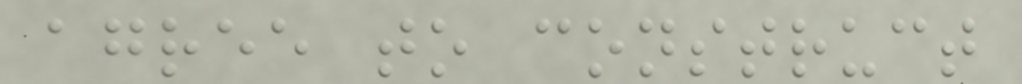agree to construct
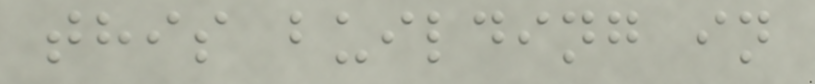this building in
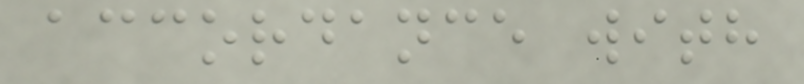accordance with
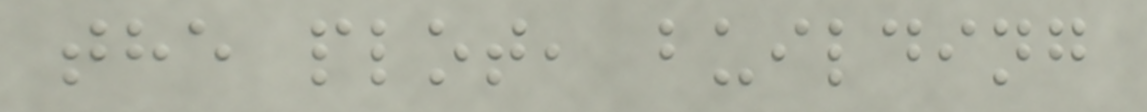the plot, building
